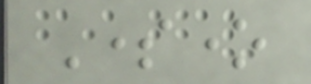Someone
